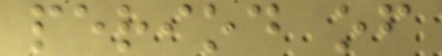period of
